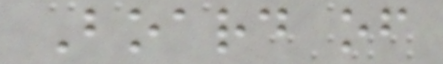Board of
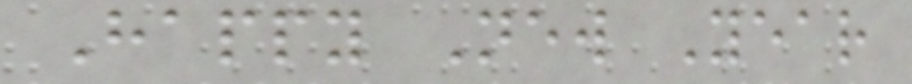Happy New Year
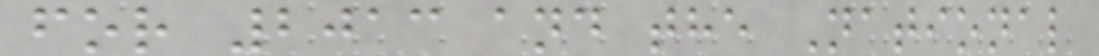for 2013 and the National
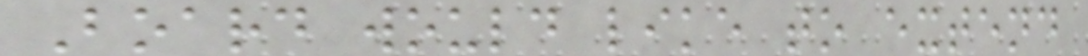Board would like to extend
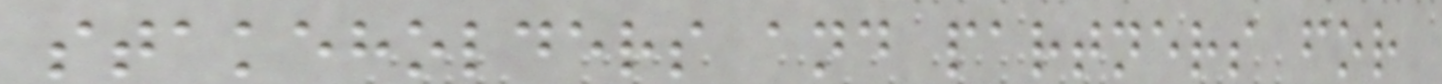stakeholders and partners for
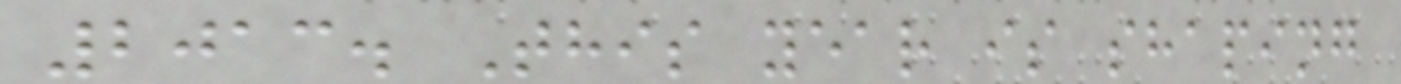2013. This year is shaping
